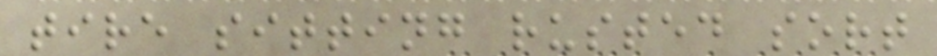tire sitting rusted sort
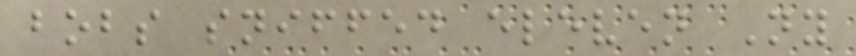bobs sniffed eleven Ny
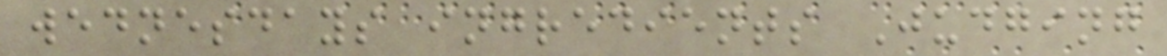wednesdays ingredients Judging
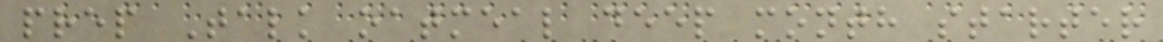prep Talk oatmeal deep month starter
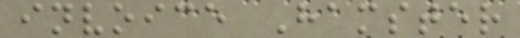invoice Hamster
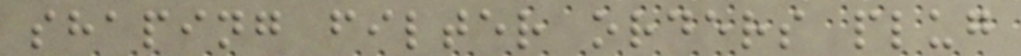shaping filter orders plug
